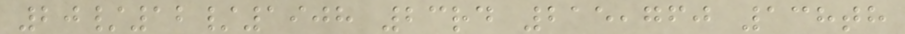20/12/1908 23rd 215,760 138th
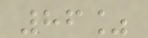86%
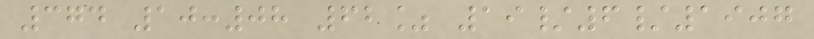374 10:08 62% 19/6/1907
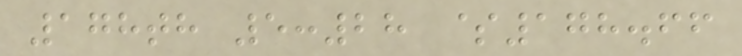178th 5:28 $178.66
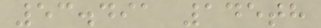53.491 145th
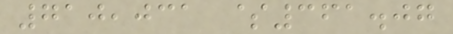710,031 $361.07
